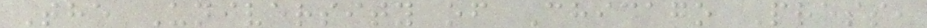The University of Chicago Press,
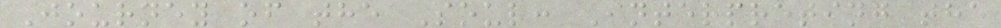Journey of the Soul: Interpreting the
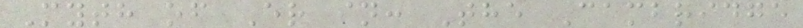Myth of Er in: The Cambridge
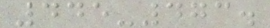445-473.
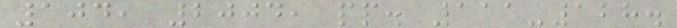104, 2004, pp. 111-128.
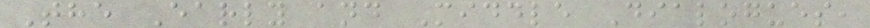The Early and Middle Dialogues,
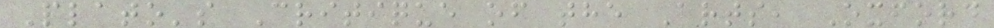Plato's Critique of the Arts, Oxford
